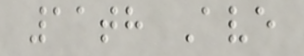11th Ave
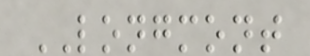LONGMONT
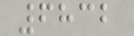6832
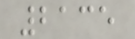2135
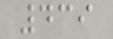439
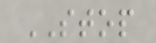STOP
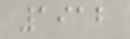1912
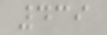439
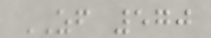ZF 570
